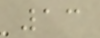13
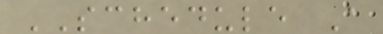SCHEDULE A
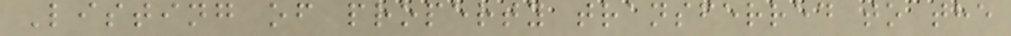Listing of property transferred to the
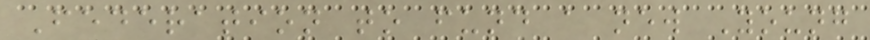Federation to fund a new Young
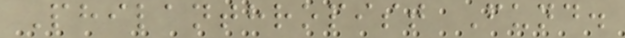Philanthropist Fund.
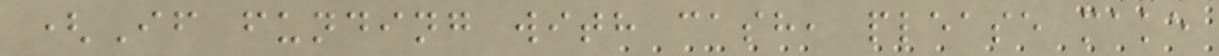(If funding with cash, please make
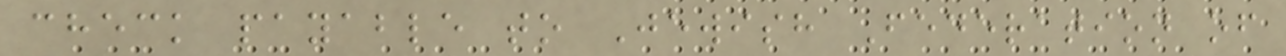check payable to Jewish Federation of
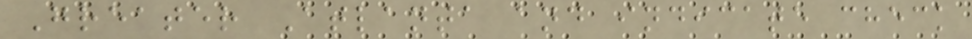Greater Atlanta and indicate check
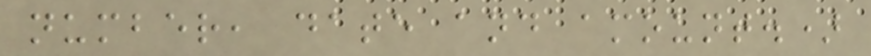number, date and amount.)
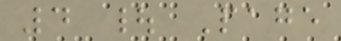4 | Page
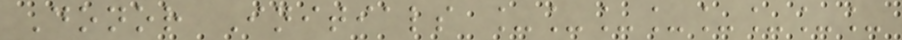Donor Initials ________
